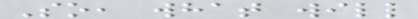So, what will
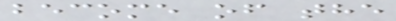become of the
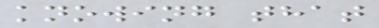knowing that
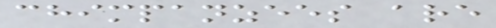chimpanzees are
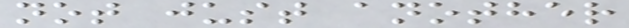not just another
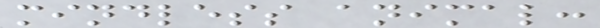mindless animal:
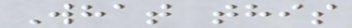What this
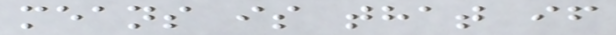means is that if
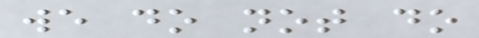we do not do
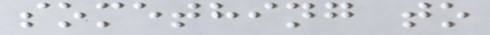something to
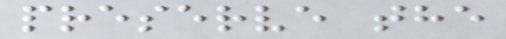preserve the
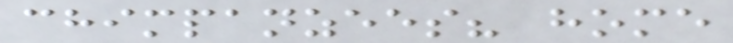chimpanzees? home
